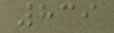839
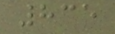835
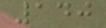140
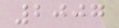2007
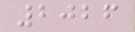2026
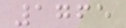1765
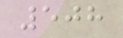508
